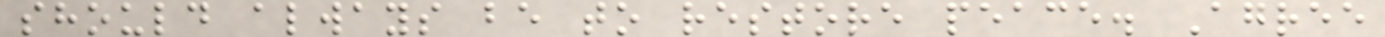should always be to restore peace. Agree
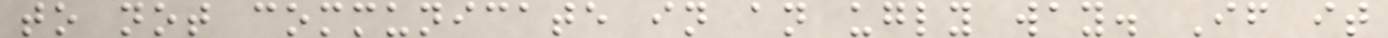to not communicate in an ugly way. If it
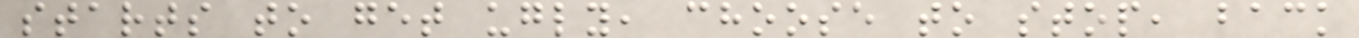starts to get ugly, choose to stop, back
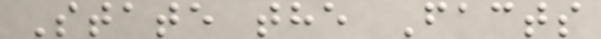State the Facts
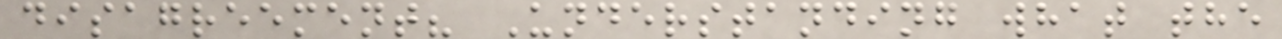disagreement? Understanding what the
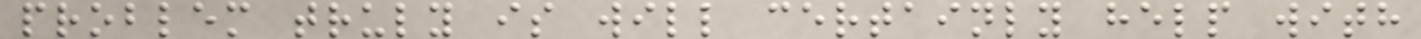problem truly is will certainly help with
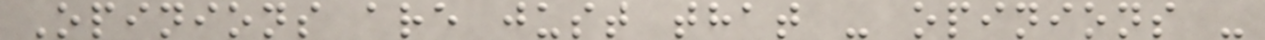Opinions are just that - opinions -
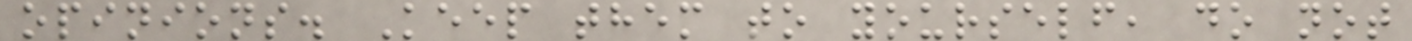opinions. Keep them to yourself, do not
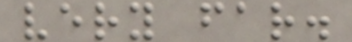very far.
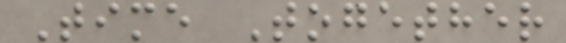Time Together
